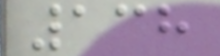138
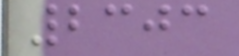2303
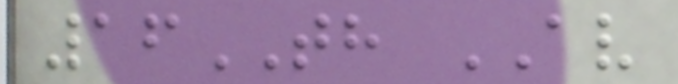16TH AV
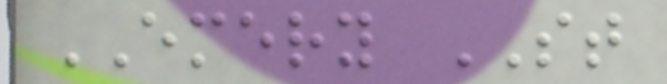EMERY ST
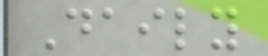Daily
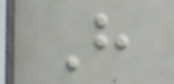H
